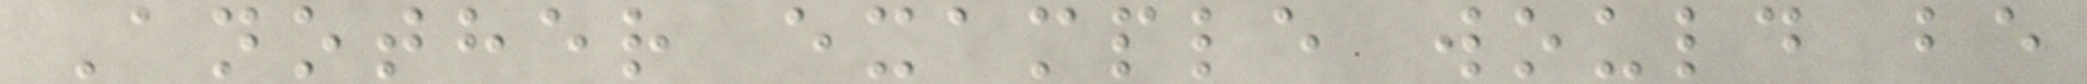Another example would be
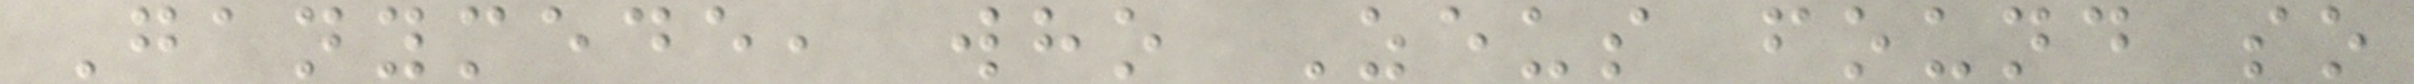Ganymede, who Zeus found so
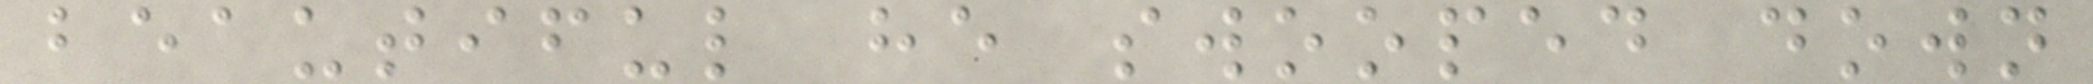beautiful he swooped down
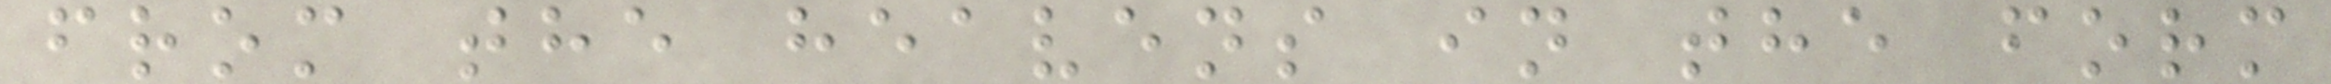from the heavens in the form
